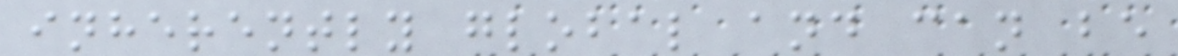inherently global and can be
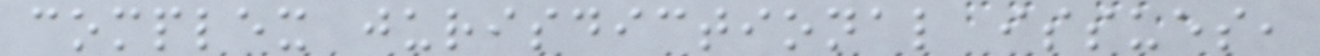complex jurisdictional issues,
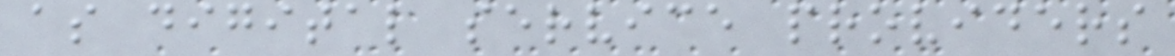as digital service providers
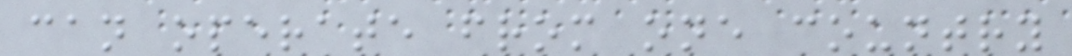can operate from one country
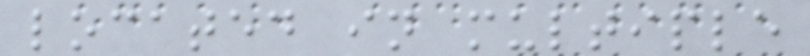located in multiple
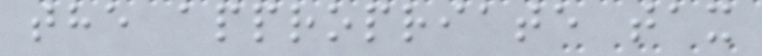the appropriate tax
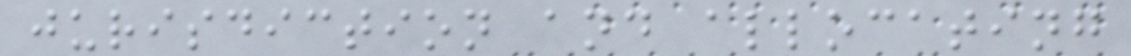jurisdiction and allocating
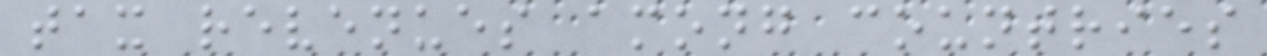tax revenues among countries
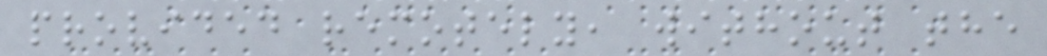provided remotely, without the
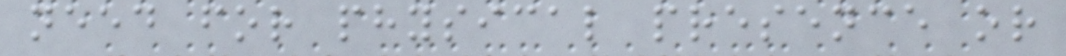need for physical presence or
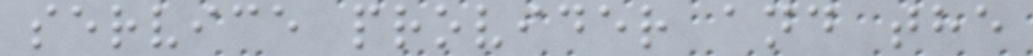service provider and the
